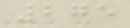275
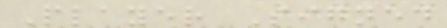Player Signed
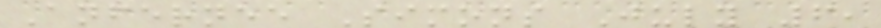Anfernee Simons July 6,
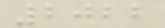2022
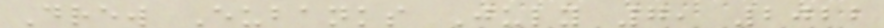Drew Eubanks July 7, 2022
